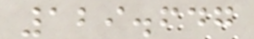129.647
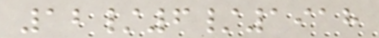12/6/1918
